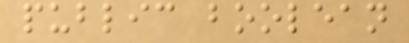public boolean
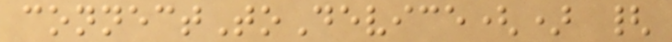connectToDevice() {
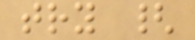try {
